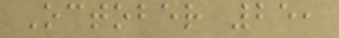October 25,
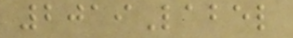2019Label
